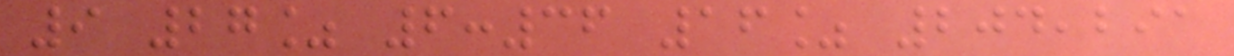9 27% 6:36 16% 204,291
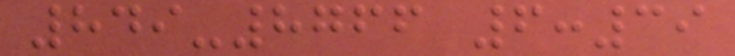849-8766 6:39
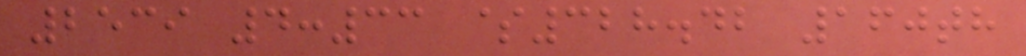2539 4:33 $328.42 160th
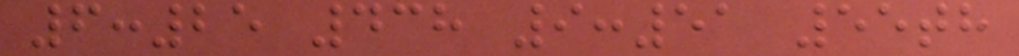6:25 438 9:51 55th
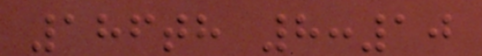186th 8:10
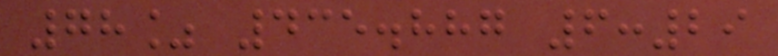78% 435.887 6:29
